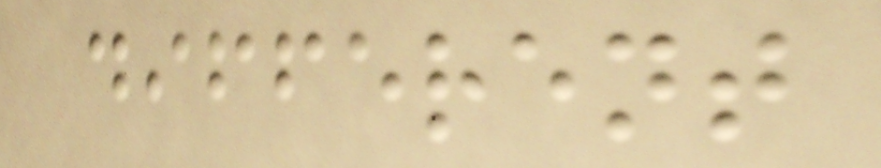different
